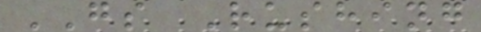GS Rushing
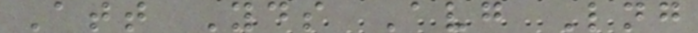Att Yds Avg Lng
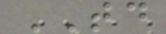TD
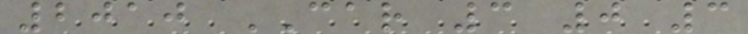2010 CAR 3 0 3
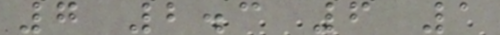7 2.3 6 1
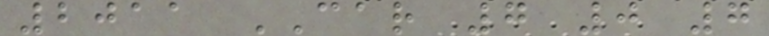2011 CAR 7 0 7
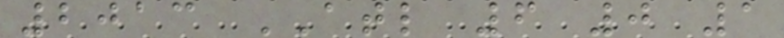2013 ATL 6 0 1
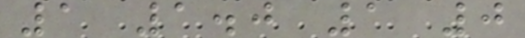1 1.0 1 0
